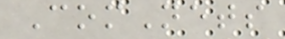ComNets
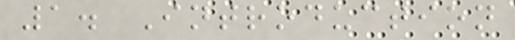1. Introduction
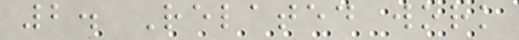2. Related work
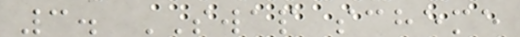3. SWAP scheme
